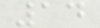14
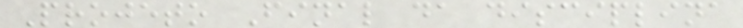Projeto Final da disciplina
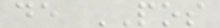de POS
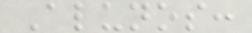Alunos:
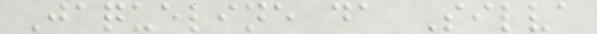Jaqueline da Silva
